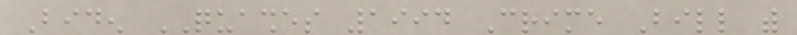Biden QUASHES 1994 Crime Bill with
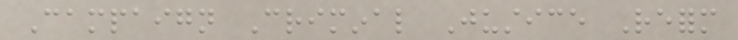Campaign Criminal Justice Reform
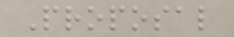Proposal
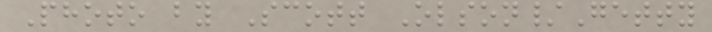Photo by Scott Olson/Getty
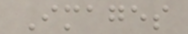Images
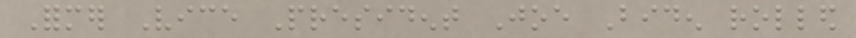Former Vice President Joe Biden rolled
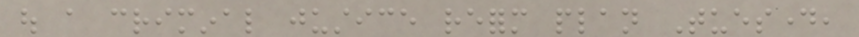out a criminal justice reform plan Tuesday,
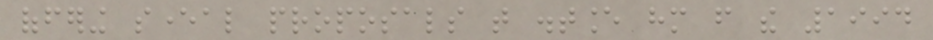offering several proposals that distance him from the 1994
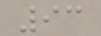93
